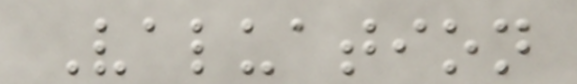Valuation
